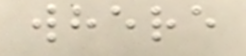where
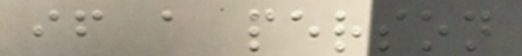if a person
